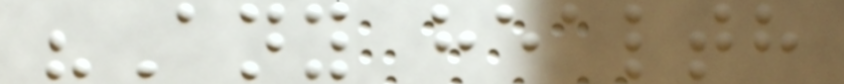"Any health
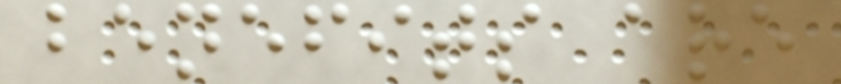benefits are
